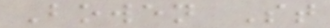Bowen St
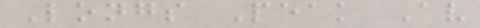Longs Peak Av
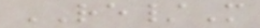RE/M
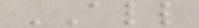ALL
